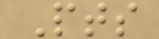Pts
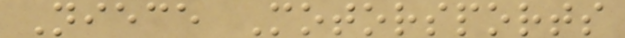Niece Motorsports
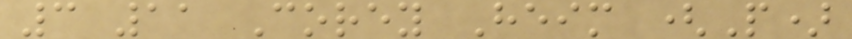3 11 Corey Heim (P)
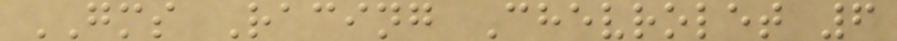GMS Racing Chevrolet 6
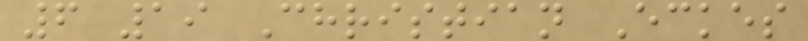6 19 Christian Eckes
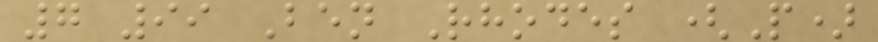7 99 Ben Rhodes (P)
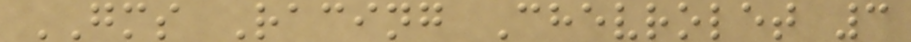GMS Racing Chevrolet 3
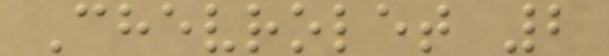Chevrolet 2
